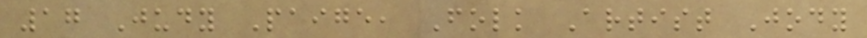17 Judy Paige, Folk Artist Jody
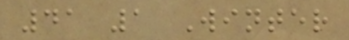41 1 Winter
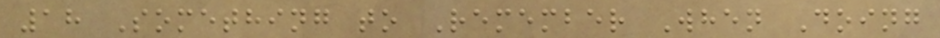18 Something to Remember When Doing
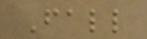Fall
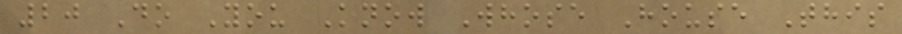20 Do You Know Whose House This
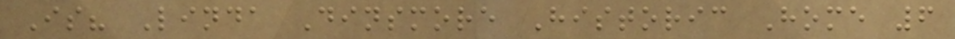Is? Linda Dinsmore Historic Home 6
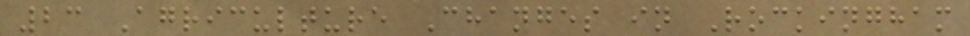23 Agriculture Changes in Rockingham
